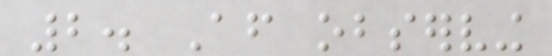2. After observing
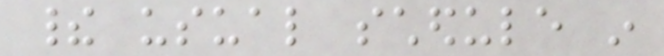their usual schedule in
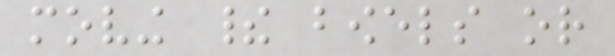moving their bowels or
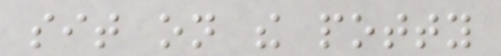sit on the potty
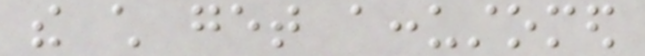the child get accustomed
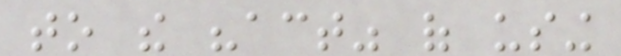to the "act" of using
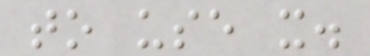to use it.
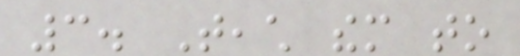3. Teach them to
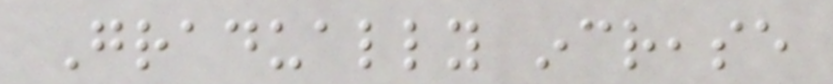Gradually increase
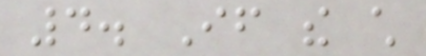4. If the child
